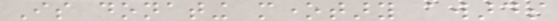Is donating monetary awards
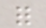for
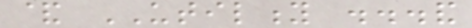& UTILITY ...and
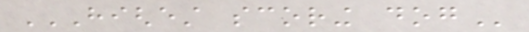HIGHEST SCORING DOG
